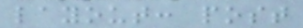layout: post
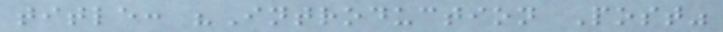title: "Introduction Post"
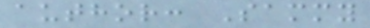author: Sammy
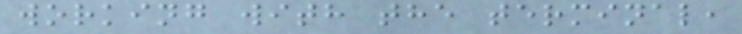working with the terminal,
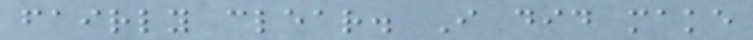fairly clear. I did make
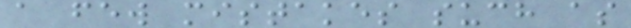a few mistakes such as
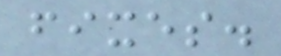fixes.
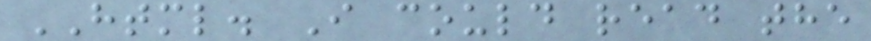HTML. I could read the
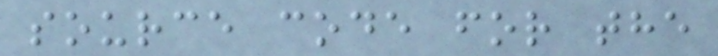source code for the
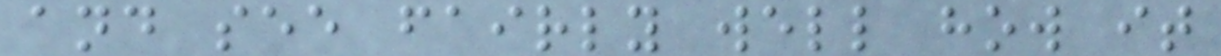and see fairly well how it
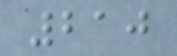210
